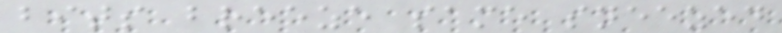bits breeze same sneezed
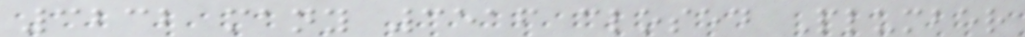3232 many 3516 closed Plumber
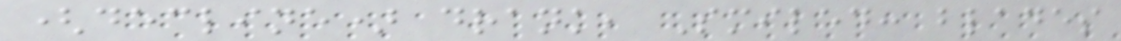(decline) drank, Smiled: blades
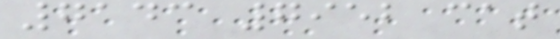7143 7952 cat
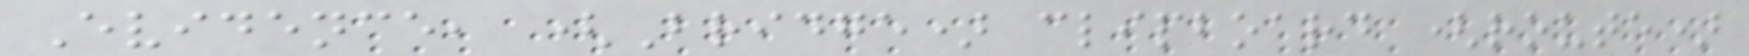Evidence, (Bridge) clipboard (route)
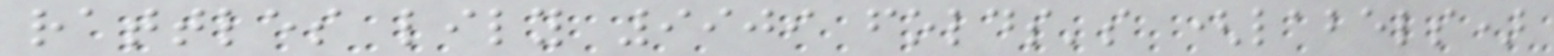rattles lily 9909 folds's (labels)
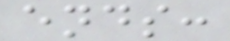ends:
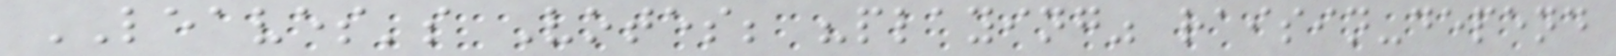LEAVES's Votes; "playing" raisin-depend
